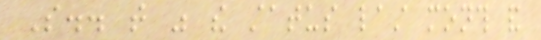So.. that was the status last month and
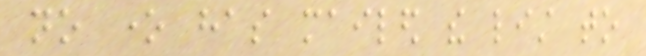no one has mailed the list to
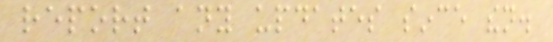report any updates since then.
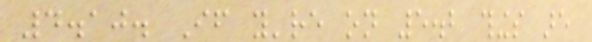4.10. If you're on 5.2 things are
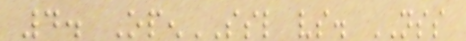4. OpenSSL vs. NSS
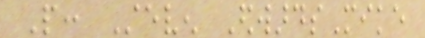People: Steven EdwardsMike
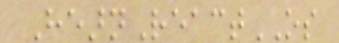HearnReactOS
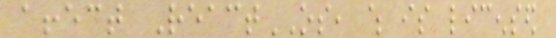affect ReactOS, which is licensed
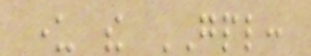under the GPL:
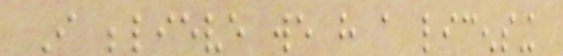I believe we have a licensing
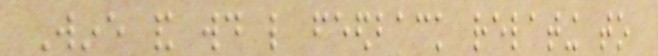Wine and would like feedback relating to
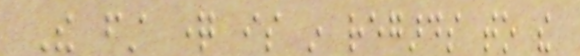The first question is in regards to the
